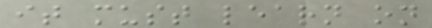it must learn on
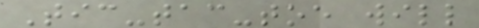Tic-tac-toe will
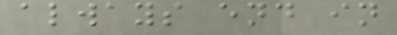always end in
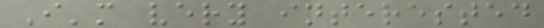I'm very interested
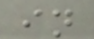in
